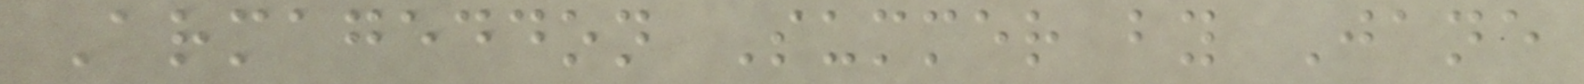Armageddon Summer by Jane
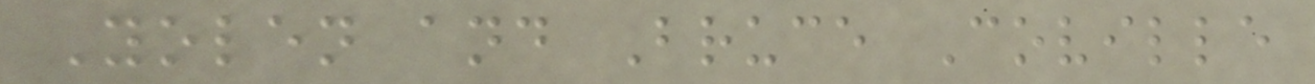Yolen and Bruce Coville
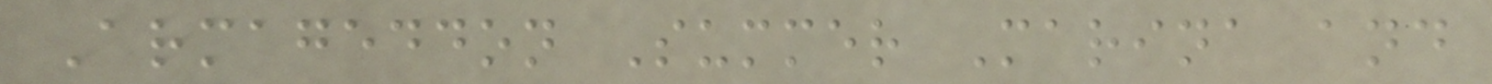Armageddon Summer Marina and
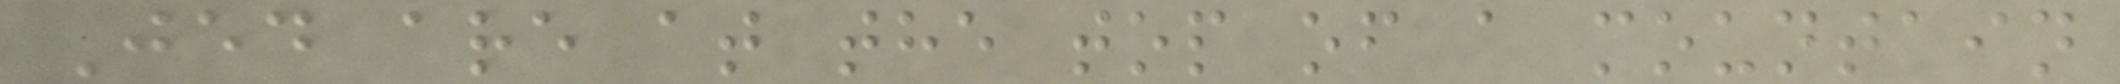Jed are at the top of a mountain
